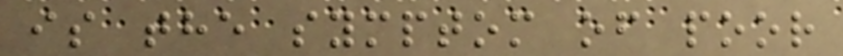is the symptom of poor
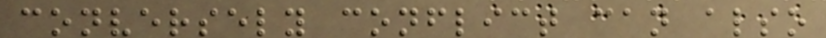conversely conflict can also
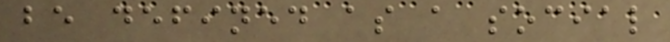be defined as a social
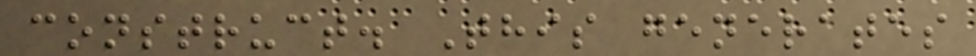construct. This generates
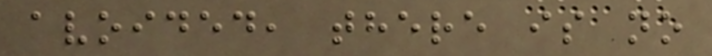avoided, there is no
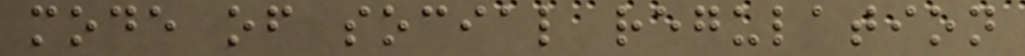mode of social regulation
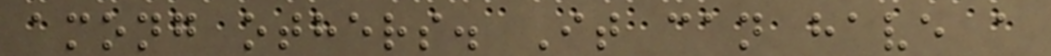among others. It can have a
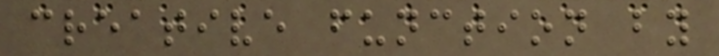creative function by
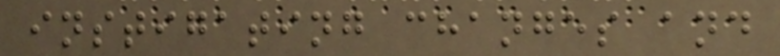instigating changes and
